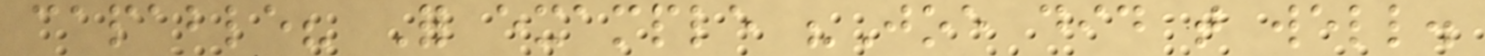capable? For example "Joe did that well.
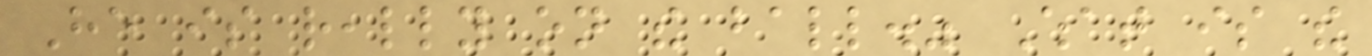He is really on the ball." What is the
